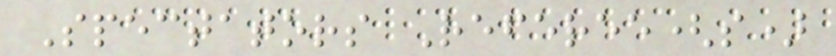Spectators Referee(s)
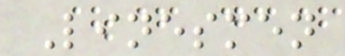Linesmen
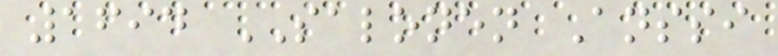1694 SALONEN Anssi
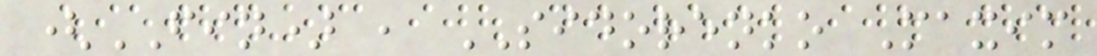(FIN) , SIDORENKO Maxim
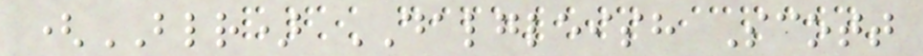(BLR) DALGLEISH Scott
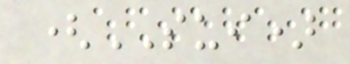(SUI)
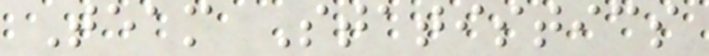Team Statistics
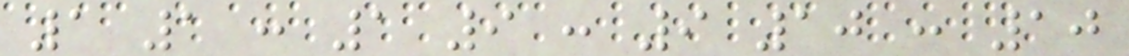1 1 : 1 9 : 9 10 : 10
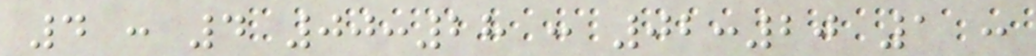4 : 4 00:28 : 02:20 1 :
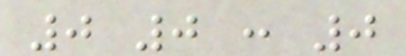0 0 : 0
